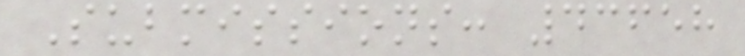Submissions: 43658
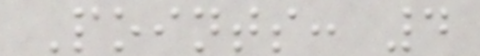Points: 4
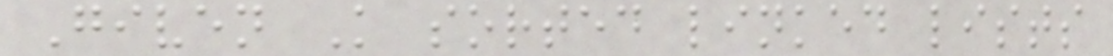Given K sorted linked lists
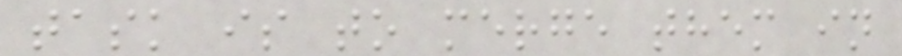task is to merge them in
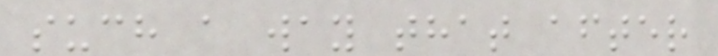such a way that after
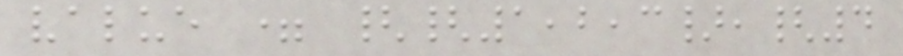value = {{1,2,3},{4
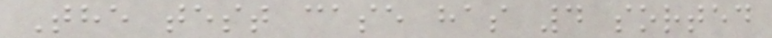The test case has 4 sorted
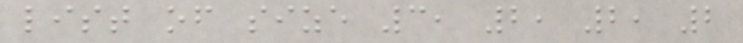list of size 3, 2, 2, 2
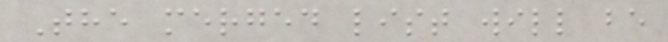The merged list will be
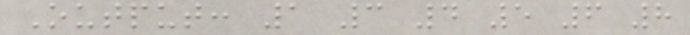Output: 1 3 4 5 6 8
